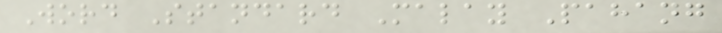Word Standard Malay Pahang
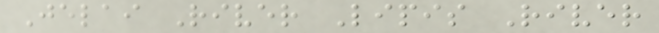Jelai River Lipis River
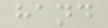hand
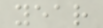year
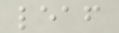leaf
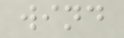wind
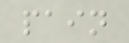pain
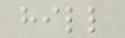hill
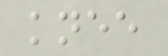knee
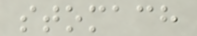stomach
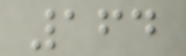164
